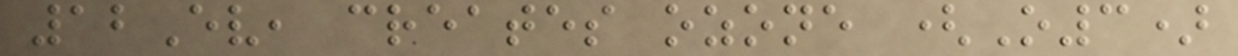12Ev, creates ozone (O3)
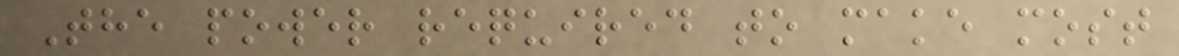The power required to make most
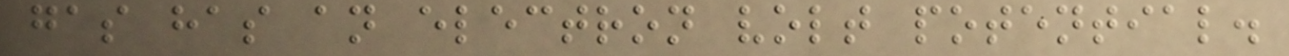gas has an electron volt potential.
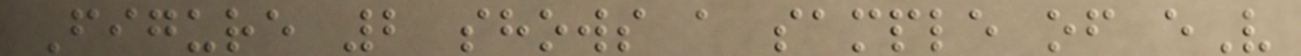Figure 2 shows a sample of eV
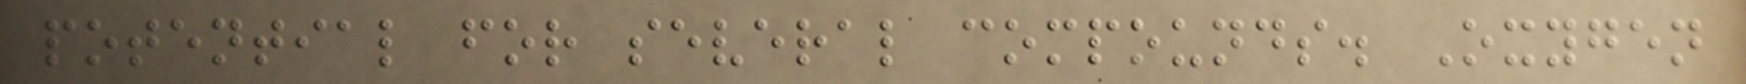potential for several compounds. Oxygen
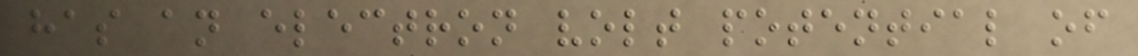has an electron volt potential of
